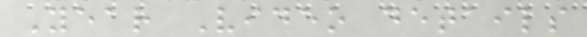Year Video details
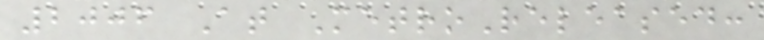2006 At MetroReleased:
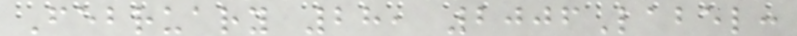February 28, 2006Label:
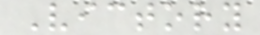Victory
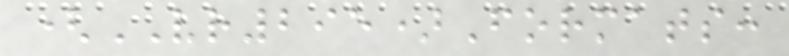(VR295)Formats:
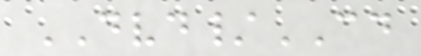DVD/CD
